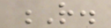R.
